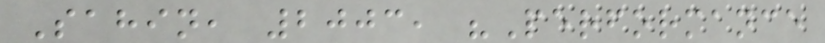Sahin, 2003, "Performance
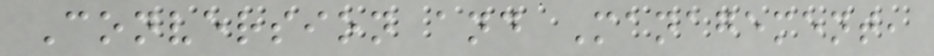Conversion and Management,
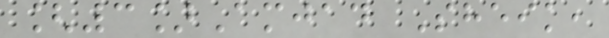[3]Amjad Sheik,
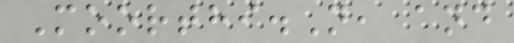Moorthi.N, and
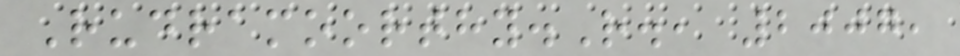Rudramoorthy.R., 2007,
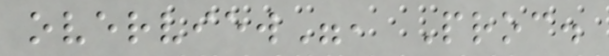overview", Proc.
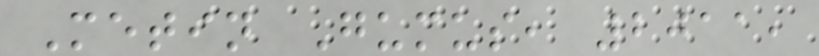Metin Gumus, 2011,
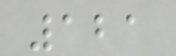121
